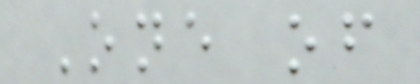One of
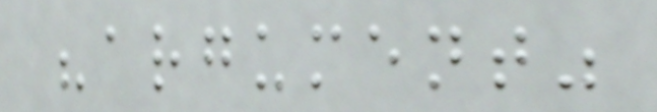"argument"
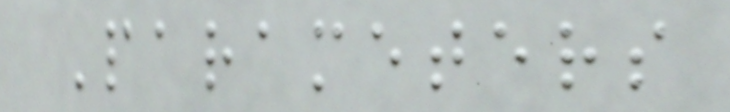Parameters
